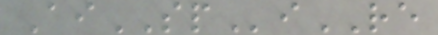AiSPiRE
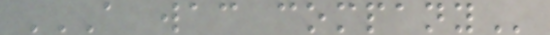A WAC COMPANY
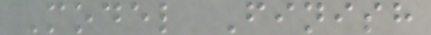Model Finish
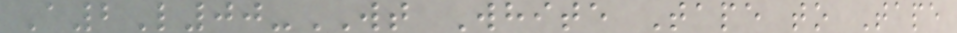A2L00-WT White Tape to Tape
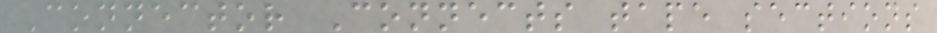Connector Connects tape sections
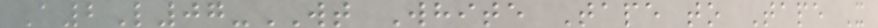A2L07-WT White Tape to Tape X
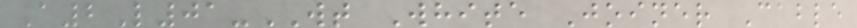A2L01-WT White Joiner Cable
